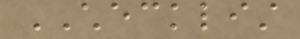CHECKLIST
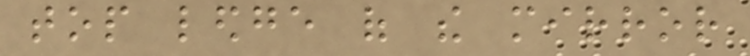top ledge of the mirror
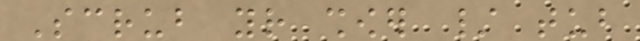Scrub your shower / tub
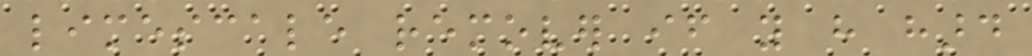limescale remover if you have hard
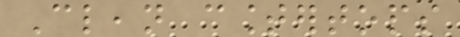Clean countertops
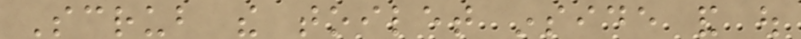Scrub the toilet inside and out
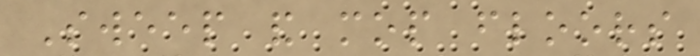Sweep and mop floors
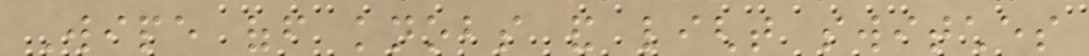Wipe off knobs and light switches
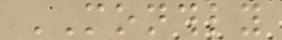MONTHLY
